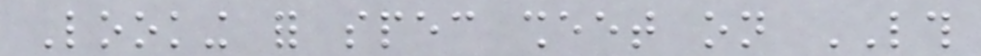Looking for spec sheet on LTH
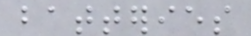batteries
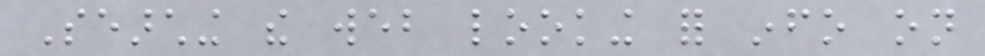Searching the web looking for info on
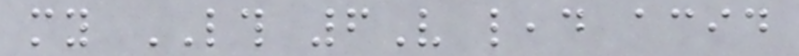my LTH 6V lead acid
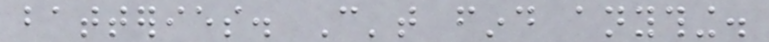batteries. Can't find anything.
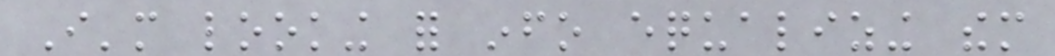I'm looking for info equalizing them
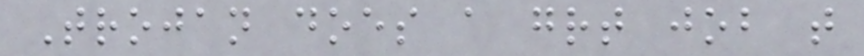Trojan does a great job that
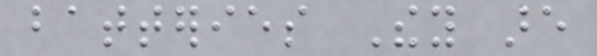batteries They are
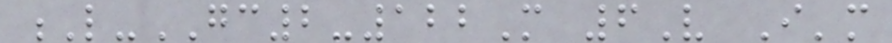L-GC2-122M 6V I'm
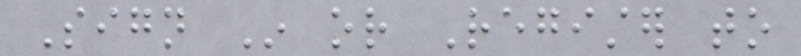Sign In or Register to
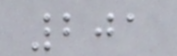201
